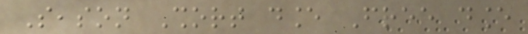Season Short dance Free dance
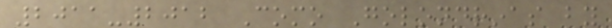2011-2012 Como Golondrinas by
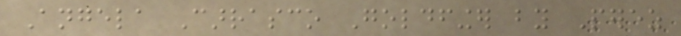Angela Carrasco Goldfinger by Perez
